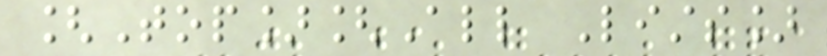[Top][All Lists]
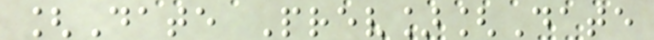[Date Prev][Date
